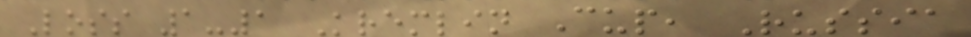Loss 1-1 Kremlin Cup, Russia
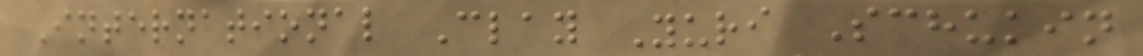International Clay Yuri Schukin
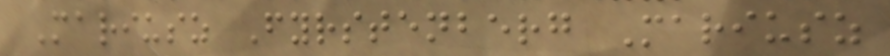Mariusz Fyrstenberg Mariusz
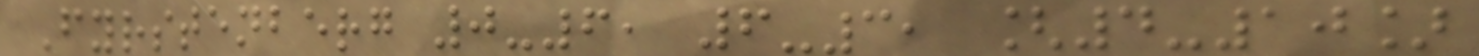Fyrstenberg 0-6, 6-3, [4-10]
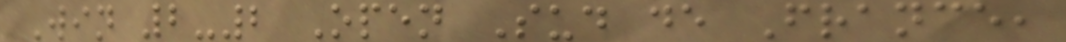Win 2-2 Open Sud de France,
